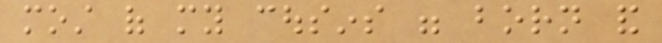most of my cousins were born and
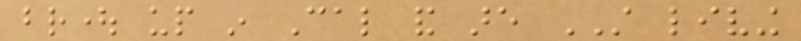brought up in Cal and are STILL living
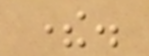there.
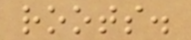roots.
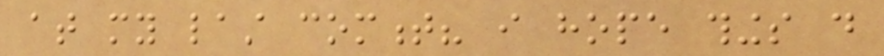at my last comment? i hope things do
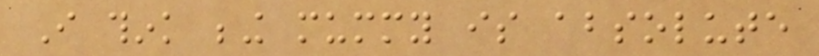I think being mummy is absolute
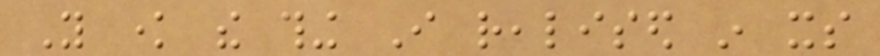You know the thing I realised in its
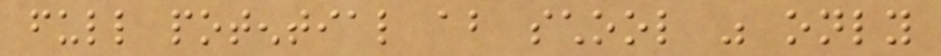full potential about school was only
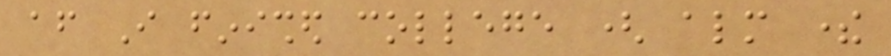after I finished college ( almost there
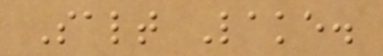Salt Lake.
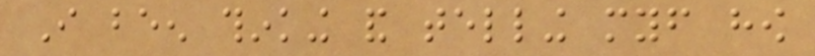I been thinking and telling myself how
